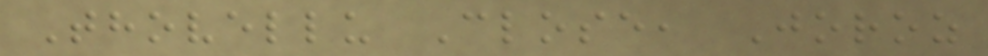Thovellu Close, Joroz
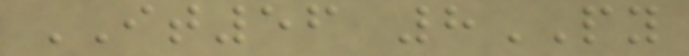IT56 8PY
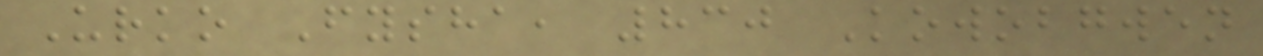Urko Fysha, 830 Kowobgwen
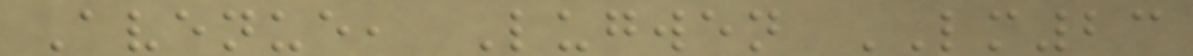Avenue, Lugwen LM23
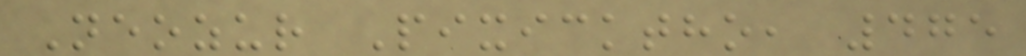Neozur Pixicktho, 475
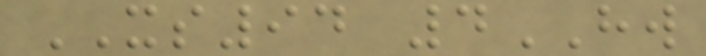XS94 4HW
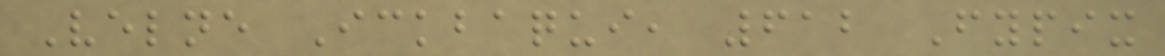Velne Ickbaqui, 612 Fypix
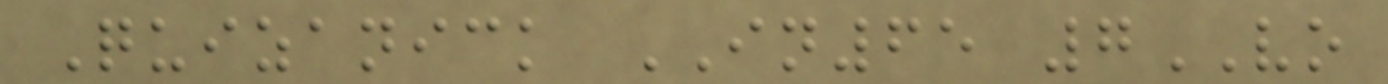Quizanick IN65 7VO
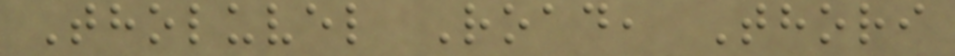Tholuvel Road, Thori
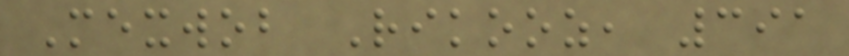Mexwob Rikooz, 391
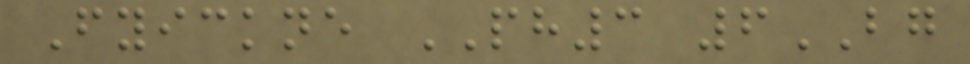Fyickne PH3 6BG
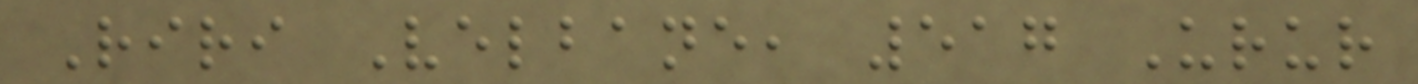Riri Velbane, 517 Urur
